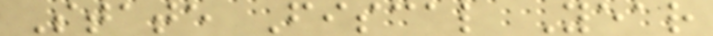State Fiscal Year
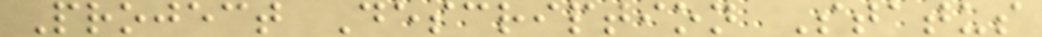Project Description Status
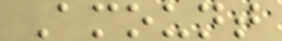Amount
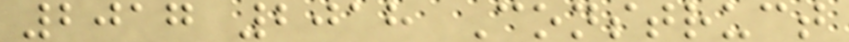2017 2018 Construct
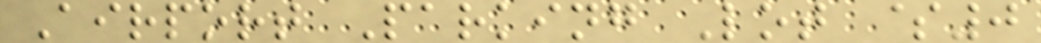Airport Parking Lot $0
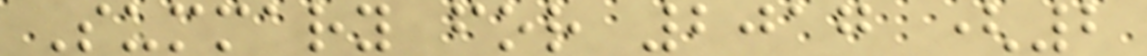Summary for 2017 (2
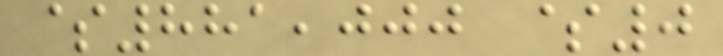$881,000 $0
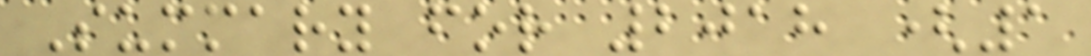Summary for 2018 (1
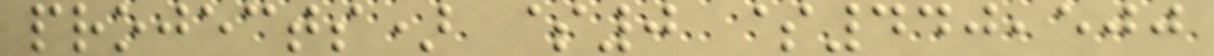projects) $0 $440,500
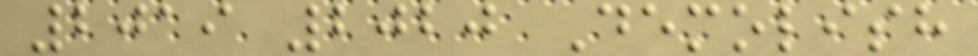2019 2020 Demolish
